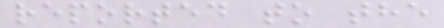reported to the
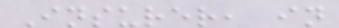Insurer, in
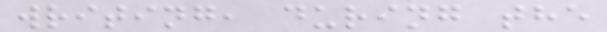writing, during the
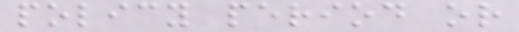policy period or
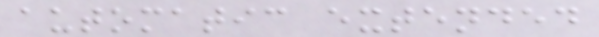automatic extended
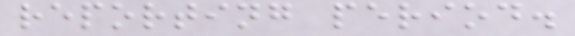reporting period.
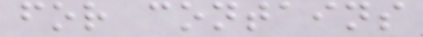for contains
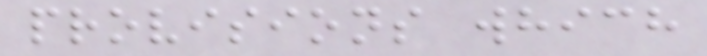provisions which
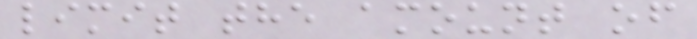limit the amount of
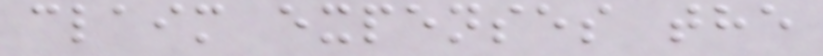claim expenses the
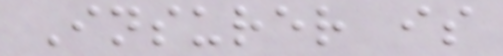Insurer is
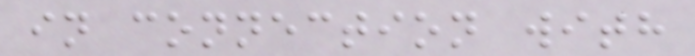in connection with
